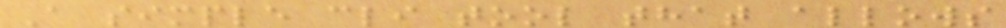A simple cli tool that allows
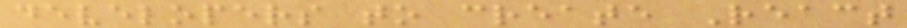developers to create React
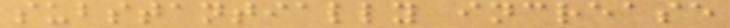substantially increase
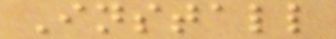Install
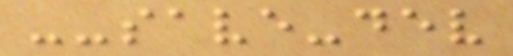--save-dev
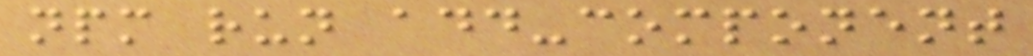npm run add-component
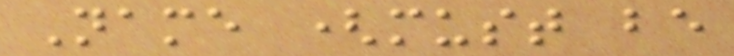Name (must be
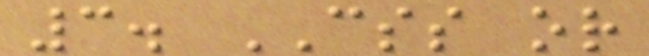3. CSS or
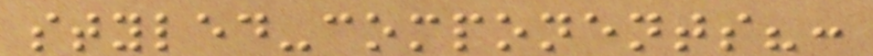styled-components?:
